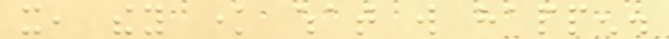it, they know what will happen.
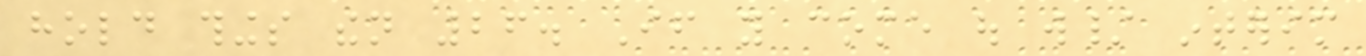hold things then 26. If you come out w/ interim
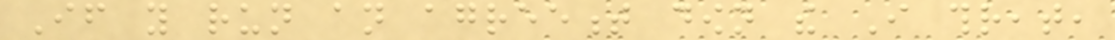If you run an agreement down the I threat,
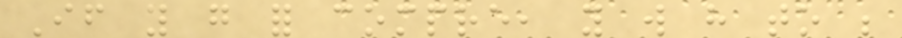If you go for compre, you will have to be
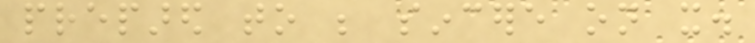prepared to be sincere on it.
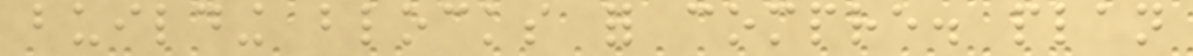building blocks for compre. plan
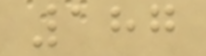187
